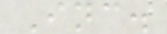Inc.
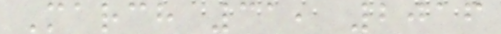March 31, 2016
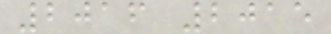2016 2015
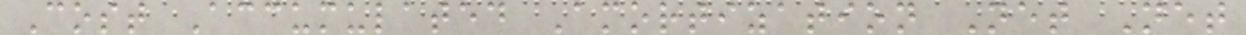Cost Accumulated Amortization Net Net
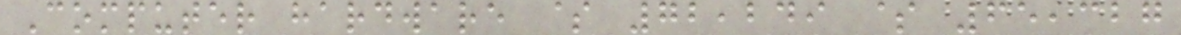Computer hardware $ 72,249 $ 65,327
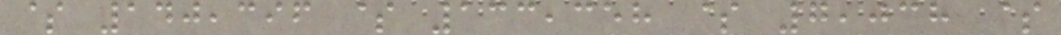$ 140,396 $ 133,358 $ 7,038 $
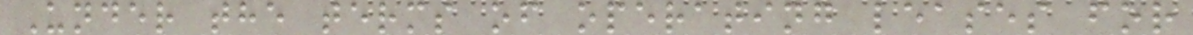Under the terms of operating leases for
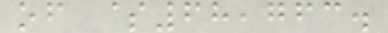of $68,763.
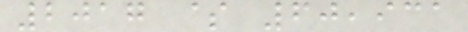2017 $ 60,931
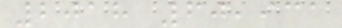2018 60,931
